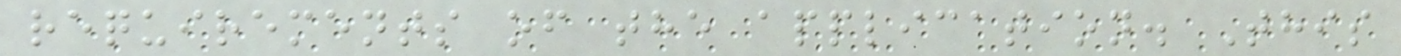requirements of the application. This
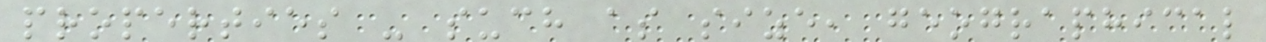properties - such as size, geographical
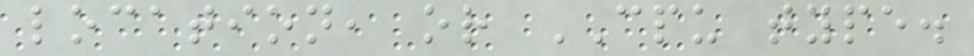location, or CPU type.
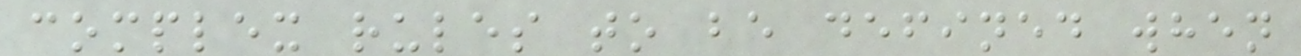complex rules to be defined when
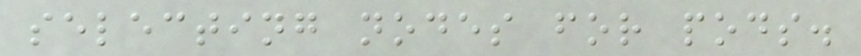selecting nodes for pods.
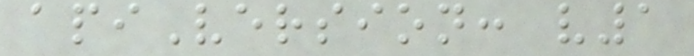apiVersion: v1
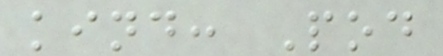kind: Pod
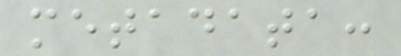metadata:
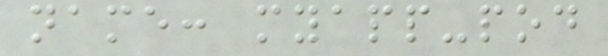name: myapp-pod
